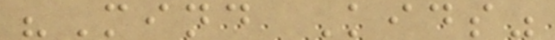"Mind Kids"
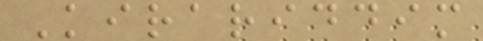Kirariddim
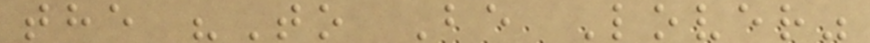the "To Be Lover"
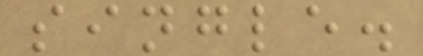single.
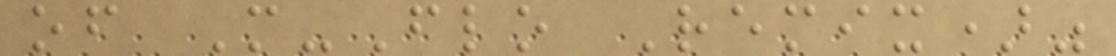of M-Flo Remix)"
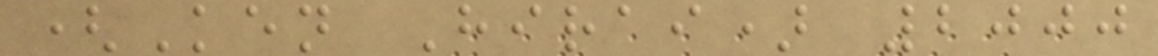(Ken Hirai) 2000
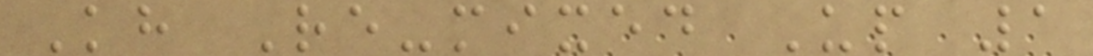Kh Re-mixed Up 1
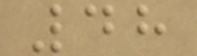48
